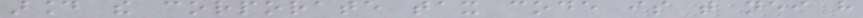around the corporate tax code is that neither have
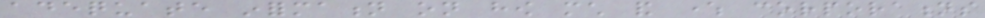adequate information on how much and where corporations
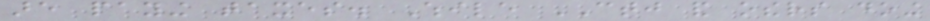are paying taxes. While CTJ and others doing
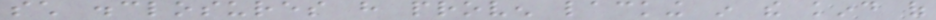such disclosures have proven lacking in the kind of
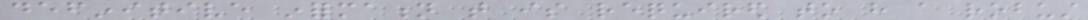definitive information that is required to have a robust
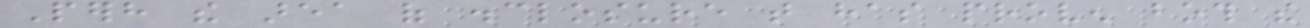Perhaps the area of disclosure that has proven both the
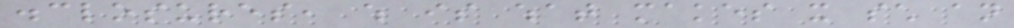disclosures, which is what makes it such an
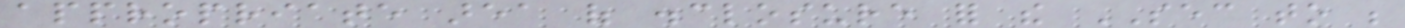appropriate area of disclosure for the SEC to be
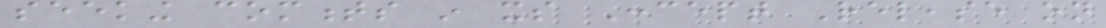seeking comments in its Concept Release on
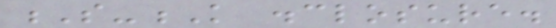S-K disclosure.
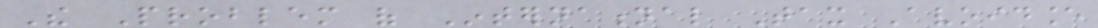The Problem of International Tax Avoidance
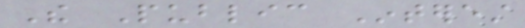The Public Interest
